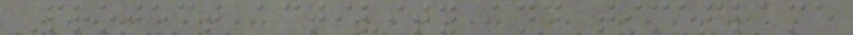Project activity and timeframe
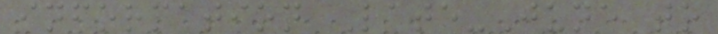information Late-June to
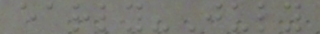early-July
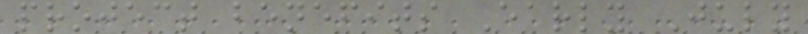project benefits Early July
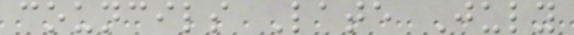councils Late July
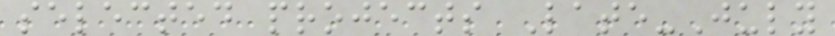selected projects Late-July
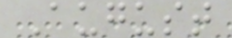August
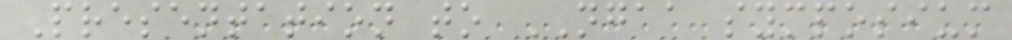Presentation to NGAA symposium
